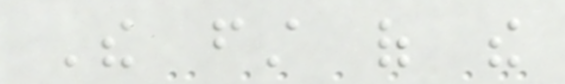The first of the
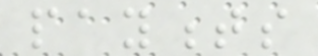payments
